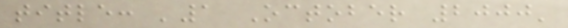title: '1 October 2000'
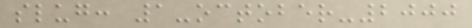slug: 1-october-2000
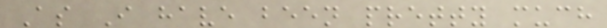As I have been pretty much
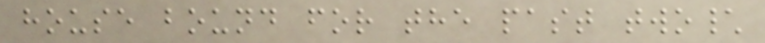house bound for the past two\
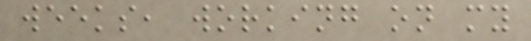weeks, working on my
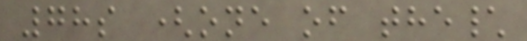78s (one of the\
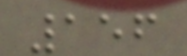156
